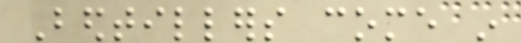Bedtillers come in
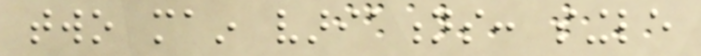two main variations: single
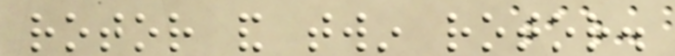rotor and twin rotor.
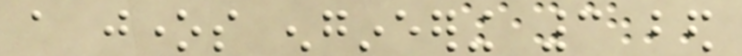a jones engineering 3 bed
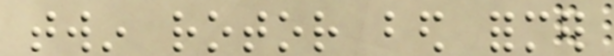twin rotor bed former
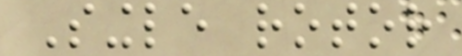Single rotor
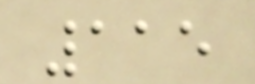115
